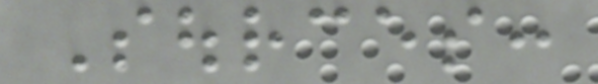Sources:
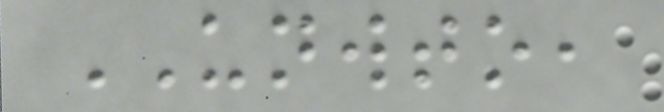UNWTO,
